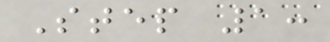Step 1:
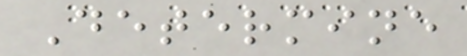Determine
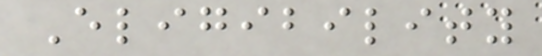Eligibility
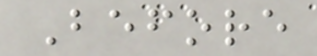Before
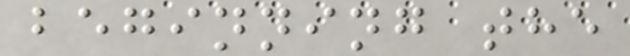beginning the
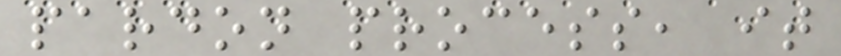pardon process, it
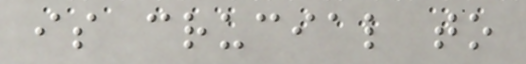is crucial to
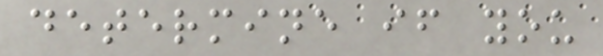determine if you
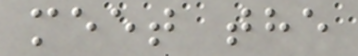meet the
